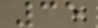35
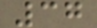37
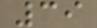39
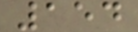154
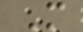M
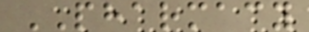PHARMACY
